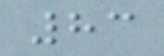83
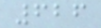626
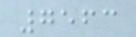7563
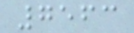7563
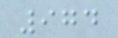974
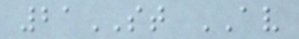21ST AV
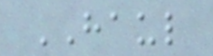HAUL
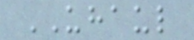UHAUL
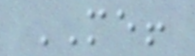ME!
